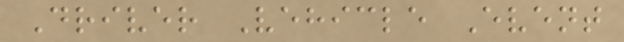Driver Vehicle Event
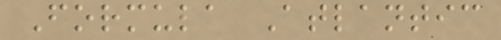Formula Atlantic
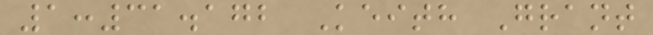1:31.172 Keith Grant
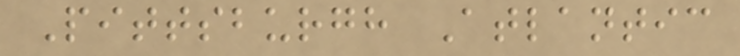Pittsburgh Atlantic
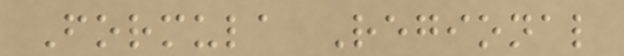Formula Regional
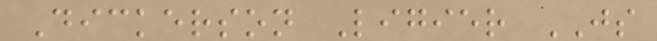Dickerson Ligier JS
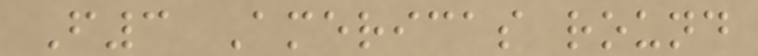F3 Americas round
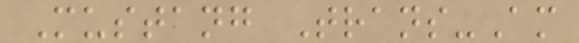Mustang Trans-Am
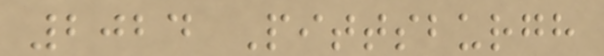2024 Pittsburgh
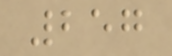257
